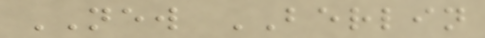NEW BERLIN
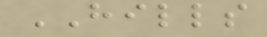HILLS
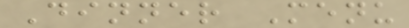Dinner Menu
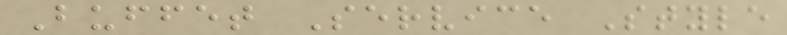Buffet Service Style
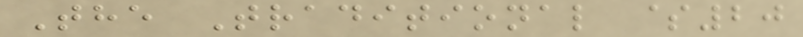The Traditional $20
